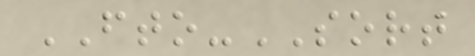FTO-SORT
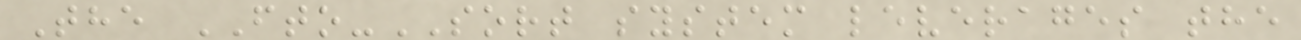The FTO-SORT system leverages the
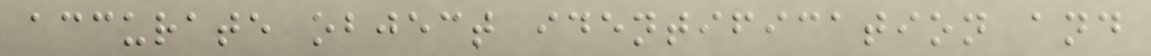accurate object identification and
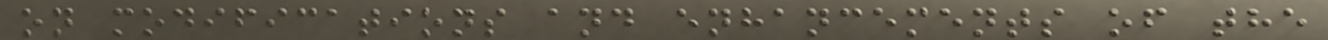on modifications and enhancements of the
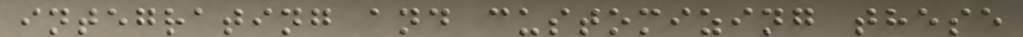integrating and customizing these
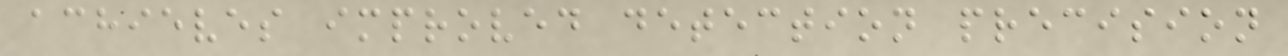achieves improved detection precision
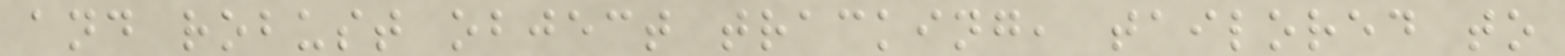and robust object tracking, tailored to
